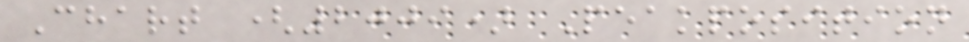Chart (2009) Peakposition
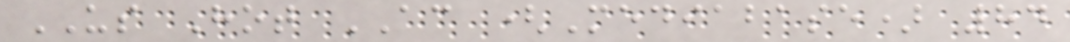US Hot AC (Mediabase) 84
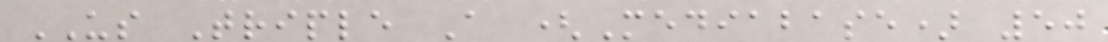US Triple A (Mediabase) 50
